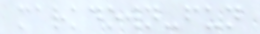markdown-fun
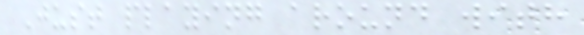Just playing around with
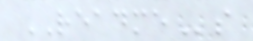READMEs
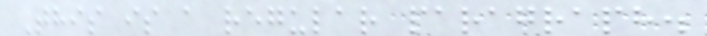This is a regular paragraph.
